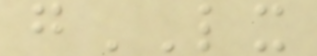gLX
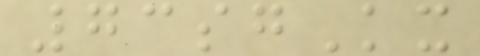73sgKx
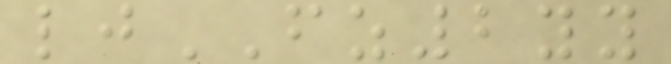ljFZ2yy
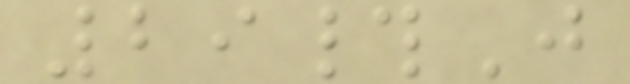29#J
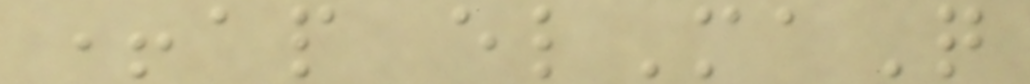+ap elMaQ
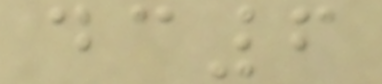dc6
